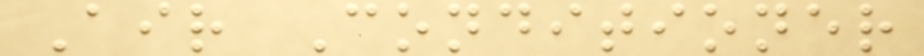Air Conditioner
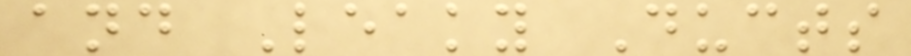and Leaky Ducts
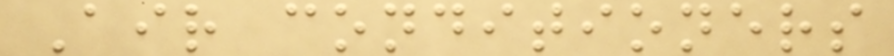Air conditioners
